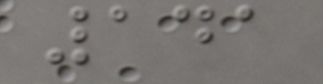141
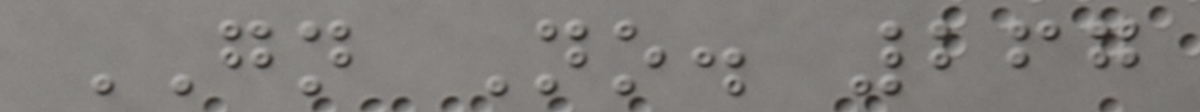GN No. 267
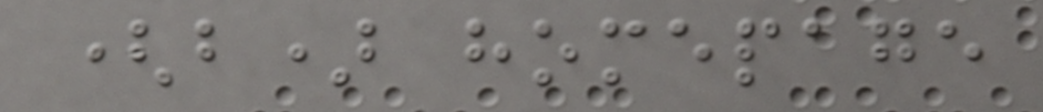(b) homepage
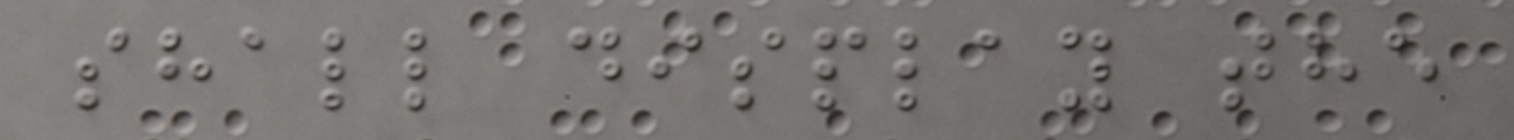shall display the
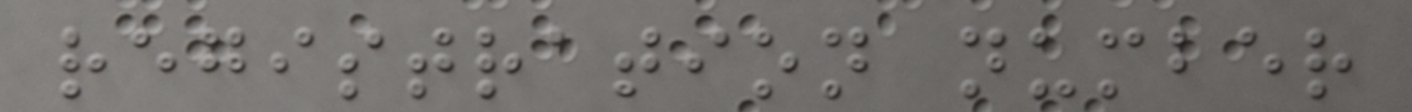registration number
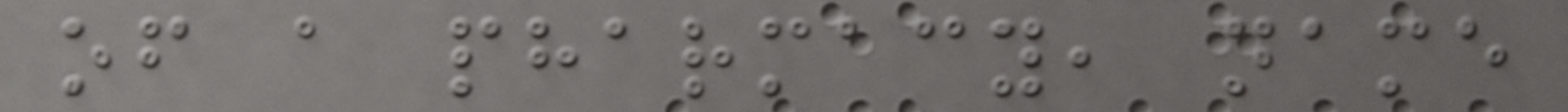of a pharmacy, name
